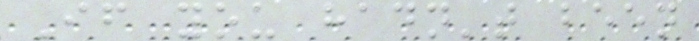If you hadn't been
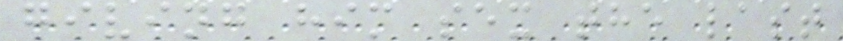giving him sex the last
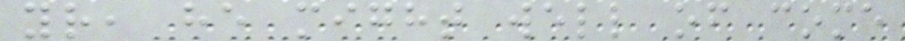yr, he might well of come
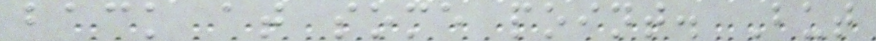back at some point. But
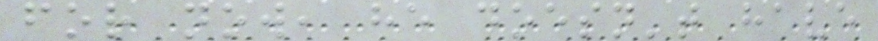for now, he doesn't have
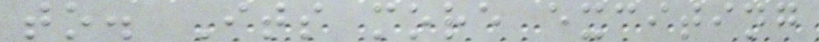to. Its more exciting
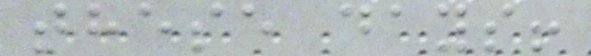these days!
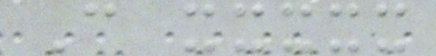C xxxxx
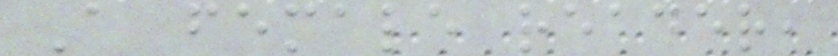A female reader,
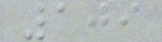109
